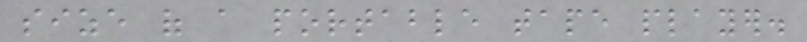size of a portable tape player.
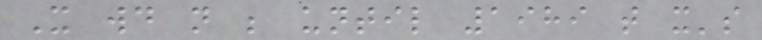It would not be until 1989 that it's
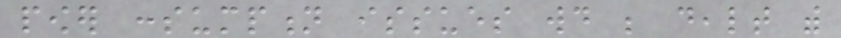power consumption issues would be dealt with
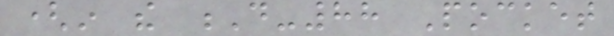(in the D-88 Pocket
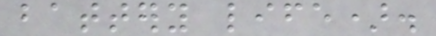battery life).
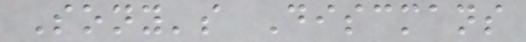Sony's Discmans
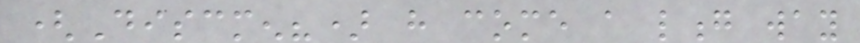(Discmen?) have come a long way
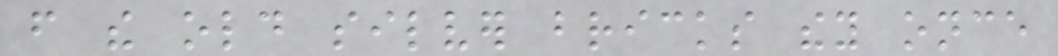from the old silver bricks they once
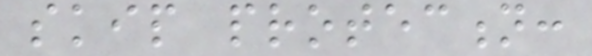skip protection:
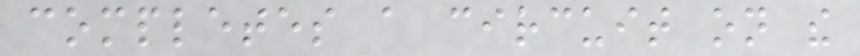completes a circuit on the
